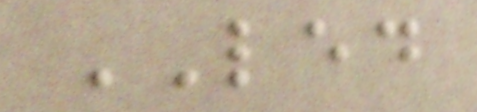LED
